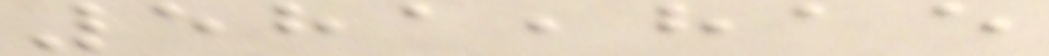581,815
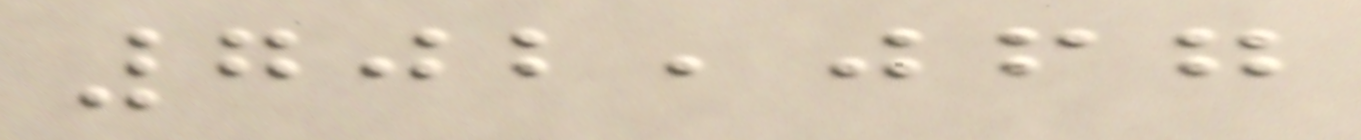702,067
